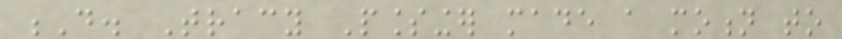D. Tracy Plessinger made a motion to
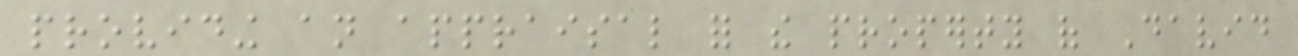providing an appraisal for the property of David
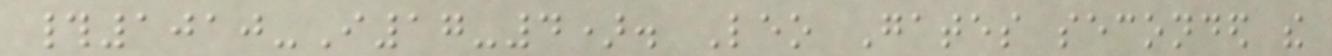#1010-I17-4). Leo Gates seconded the
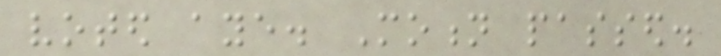voted aye. Motion passed.
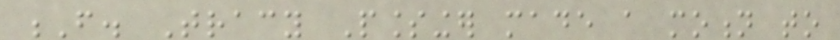F. Tracy Plessinger made a motion to
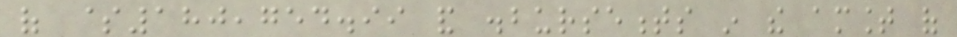of $180,754.99 and disbursements in the amount of
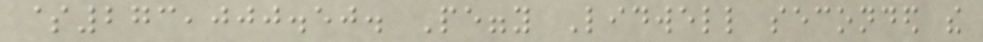$273,000.50. Peggy Lidwell seconded the
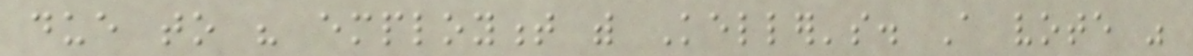due to his employment with Keller's. A vote was
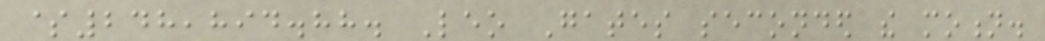$248,894.88. Leo Gates seconded the motion.
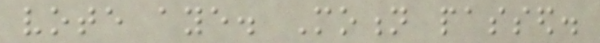vote aye. Motion passed.
